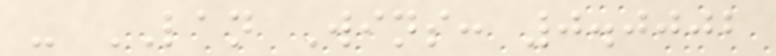- LAN Wins: 0.0002
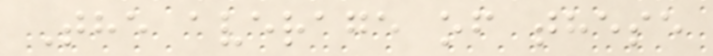The average of these
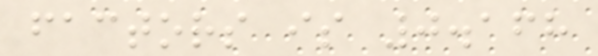factors is 0.168
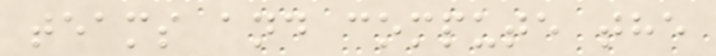teams and compute the
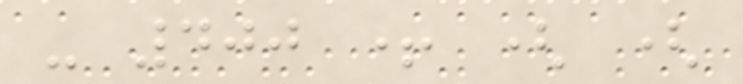- 400 + ( (
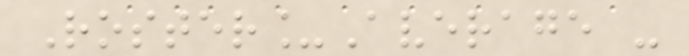Roster_Average -
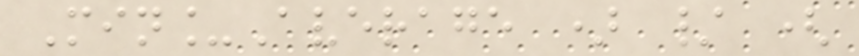Min_Average ) / (
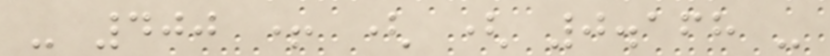- 400 + ( ( 0.168 -
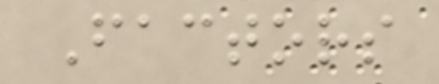Factors
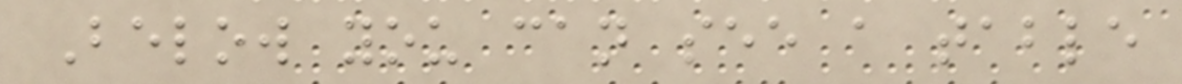Below you can see a table
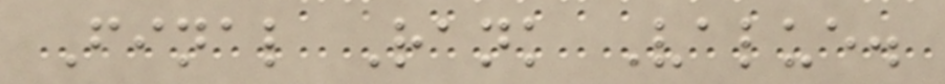Final Rank Value.
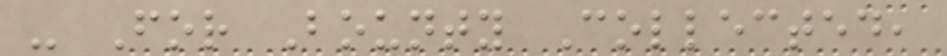- For Bounty Collected,
